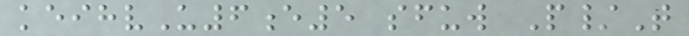keihvU6e5 sfuw P/T
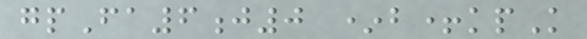gpFa6j0 *b+kpK
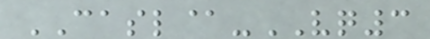CASL@-VQ3
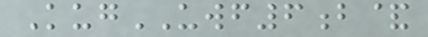KugUWF6b&
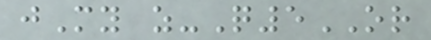jMy z-Q5OR
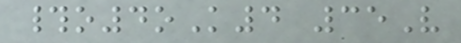#o4oK4 35V
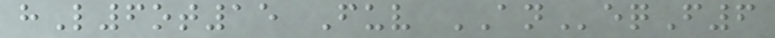hL6ot15 Fuv ANeqF6
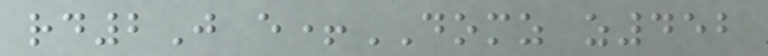rd2J e+DOMZ z452
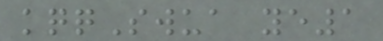kqqSwua ye1
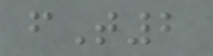fT2
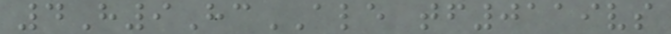4H9HcALE tf0119vs
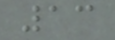13
